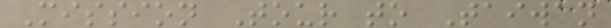Mission Tour to Taiwan
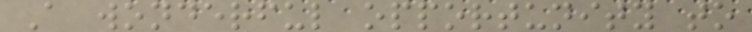A wonderful opportunity to
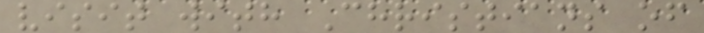visit with Christians of
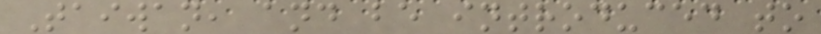Taiwan, and be introduced to
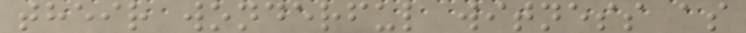their wonderful witness as
